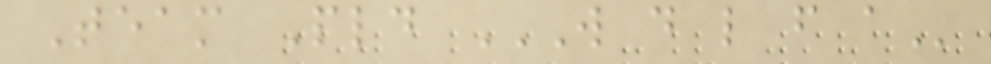Team Pld W D L F A
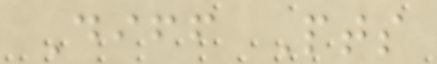Diff Pts
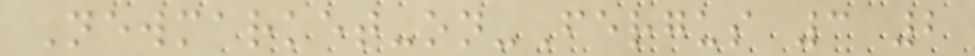Newmarket-on-Fergus 3 2
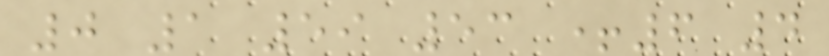0 1 59 53 +6 4
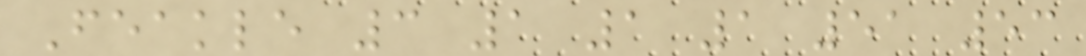Feakle 3 1 1 1 51 53
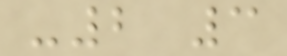-2 3
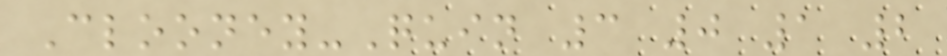Clooney-Quin 3 0 1 2
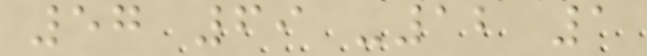57 69 -12 1
